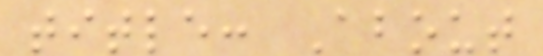title: About
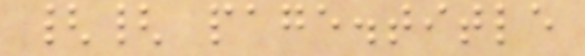{{ page.title
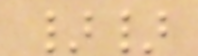}}
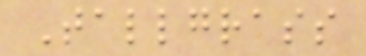Tallgrass
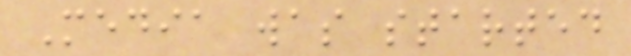Media was started
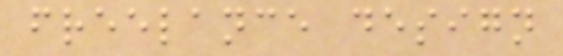freelance design
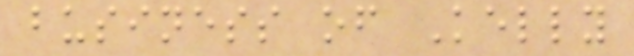business of Kelly
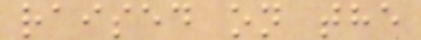raised on the
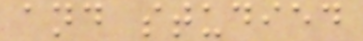and studied
